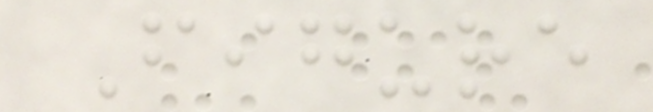Figure
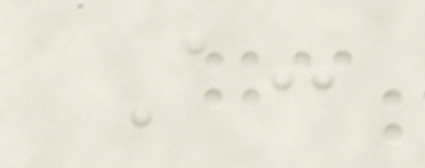A:
